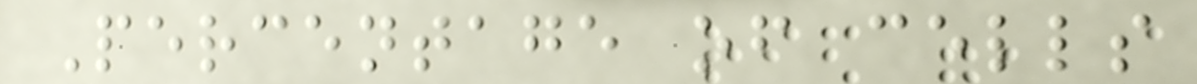Percentage of cells
